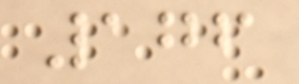176
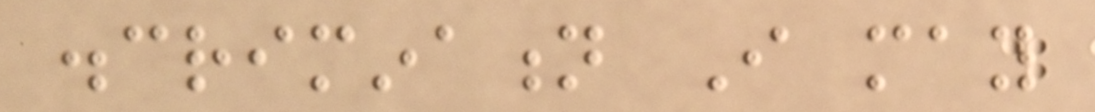discrimination I may
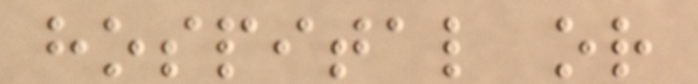hospital or
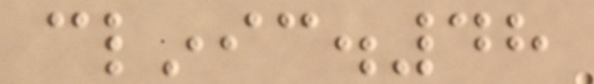clinic.48
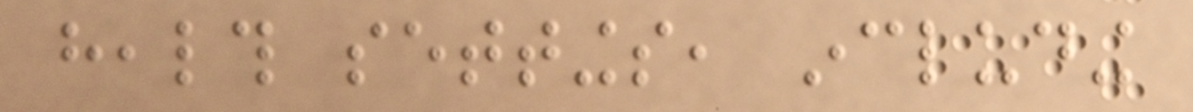health settings, including
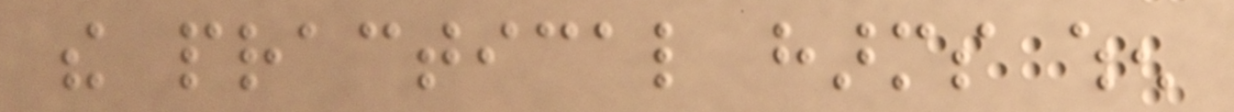the practical harms when
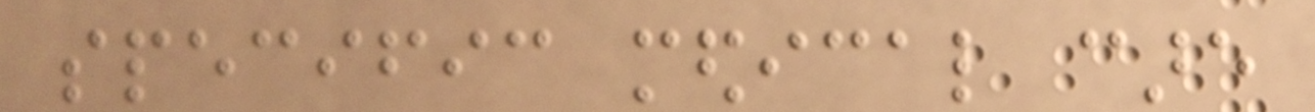specific medical care
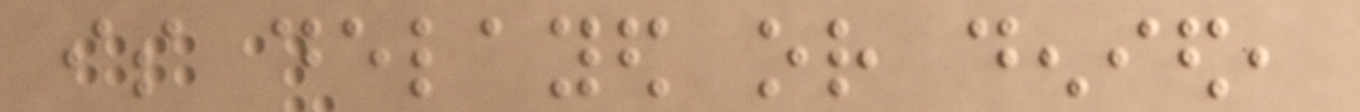is delayed or denied,
